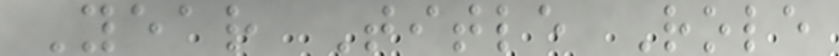Year Title Role
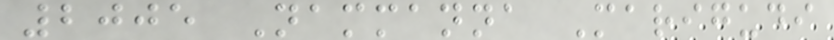2005 Nammanna Marigudi
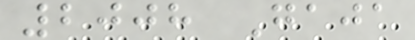2008 Gaja
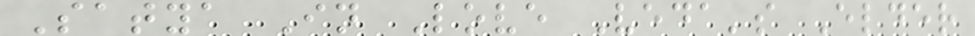Satya In Love Veda's Elder
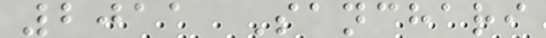2011 Sanchari
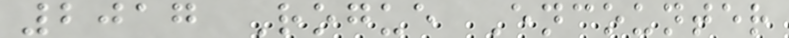2017 Rogue Encounter
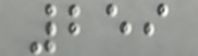259
